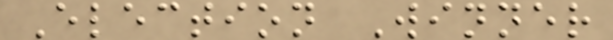Election Winner
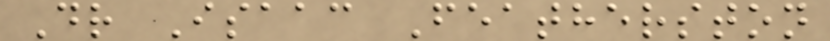Dr Isaac Featherston
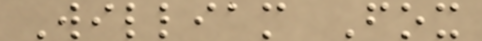William Fox
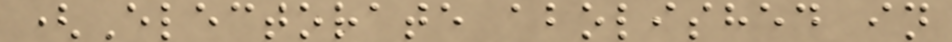(Electorate abolished in
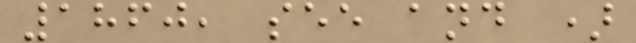1860, see and )
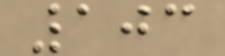103
